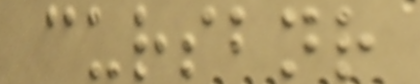cursbnr
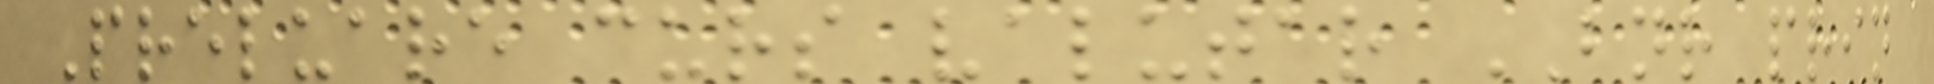Preluare curs valutar BNR prin
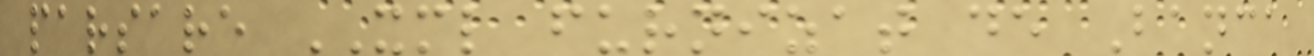parsare XML furnizat de Banca
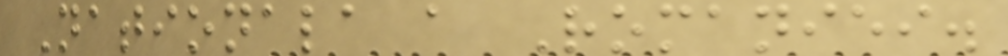Nationala a Romaniei.
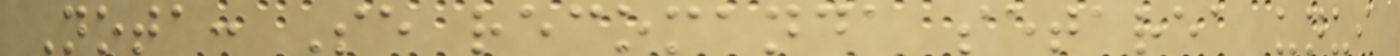Nota: Se recomanda setarea unui
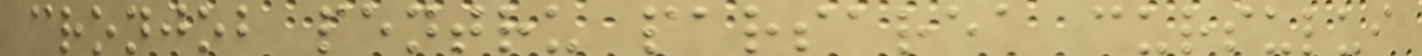cronjob pentru parsarea cursului
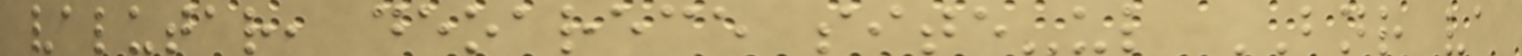valutar, deoarece site-ul BNR va
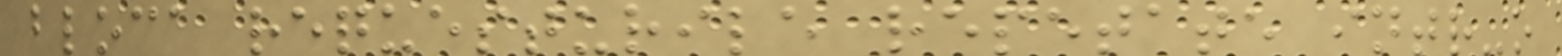bloca requesturile repetate intr-o
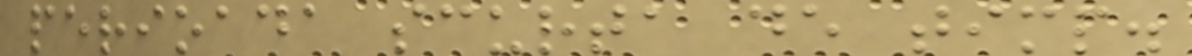perioada scurta de timp.
